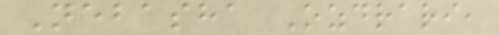Nebasha Ozdrari,
